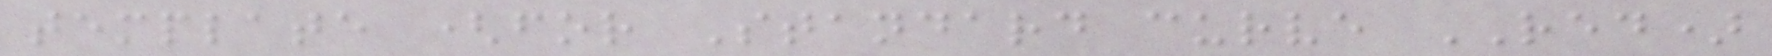template (for Standard curve RED)
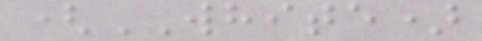(WHITE)
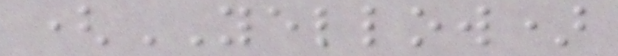(YELLOW)
